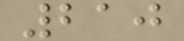210
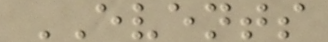EVENTS
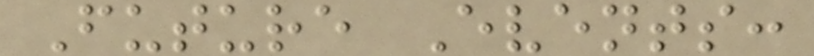Future Events:
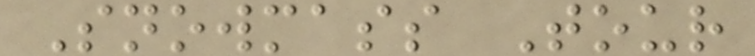Snowmass Tour
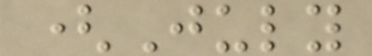(July
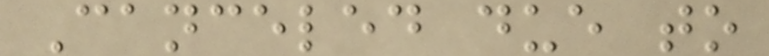Canceled due to
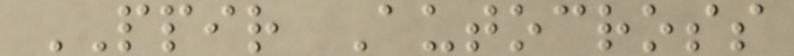PPIR Autocross
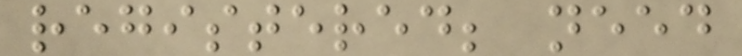registered; need
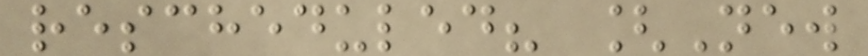rescheduled? [New
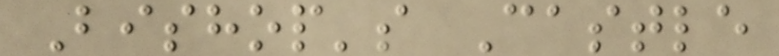Bishop's Castle
